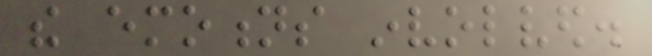the emotions involved.
